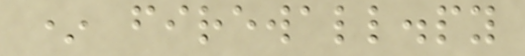* firewall.py
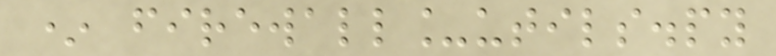* firewall_utils.py
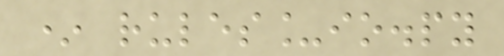* rules_io.py
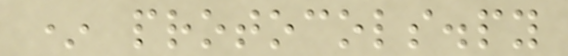* protocols.py
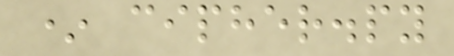* cipher.py
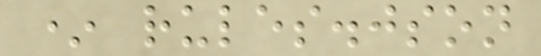* rules.json
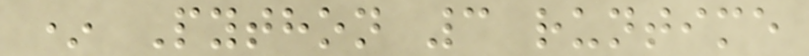* Python 3 runtime
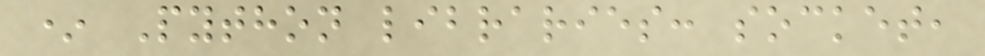* Python libraries: socket,
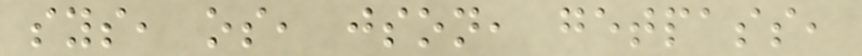sys, os, json, getpass,
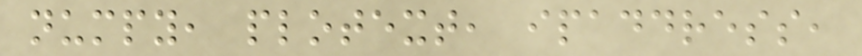numpy, plotext, ipaddress,
